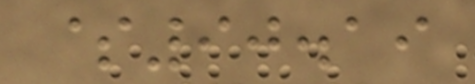$90.19
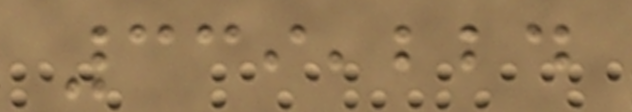339,224
